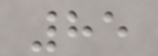85
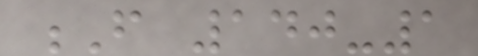F 140-1
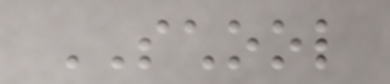SCHOOL
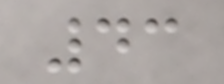43
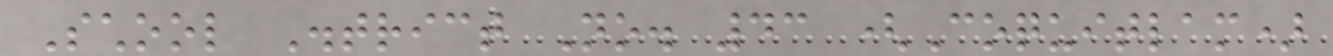School District No. 43 (Coquitlam)
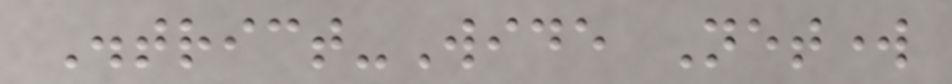District-Wide Network
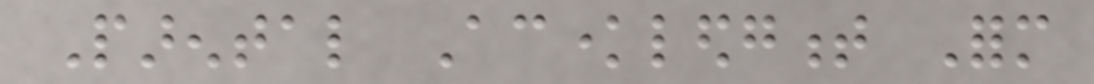Parental Acknowledgment Form
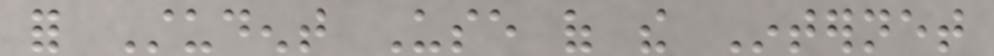for Student Use of the Internet
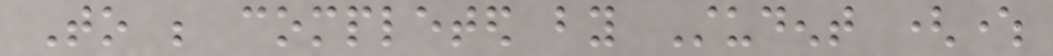To be completed by Student (where
